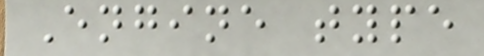Engine type
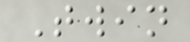Twin
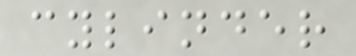cylinder
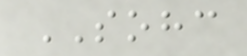SOHC
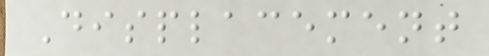Displacement
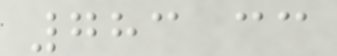783 cc
